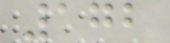172
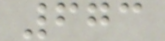673
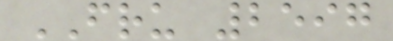FRU 2597
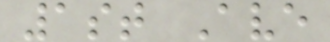1st Ave
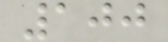100
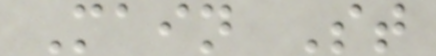Main St
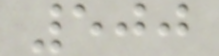500
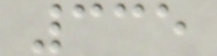335
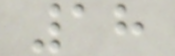18
